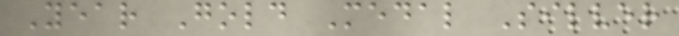Year Gold Medal Silver
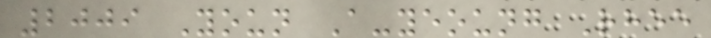2009 Youn A-yeoung Rhee
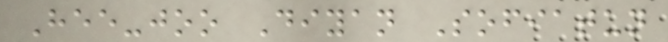Hee-joo Diyan Sofiatun
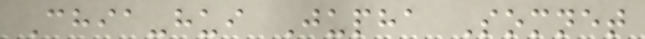Chia-hui Jupha Somnet
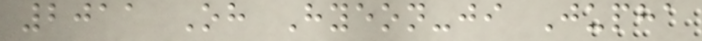2011 Oh Hyeon-ji Jupha
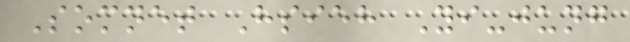Somnet Hsieh Yi-jung
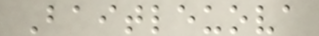Baitleuova
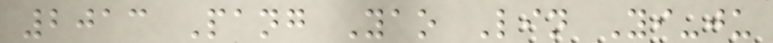2013 Pang Yao Lin Yi-ju
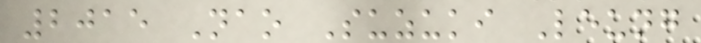2015 Nao Suzuki Leung
